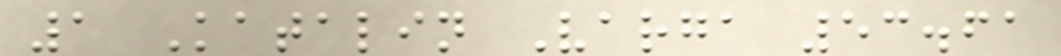1 Katalin Varga 53.61
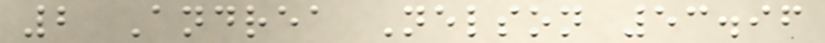2 Andrea Nelson 53.96
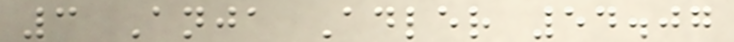3 Anja Adler 54.07
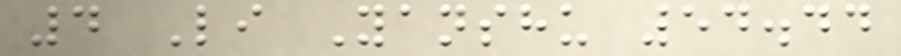4 Li Yanshu 54.44
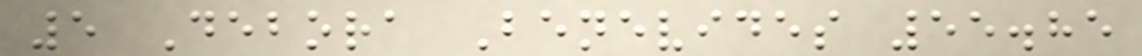5 Debora Benevides 55.85
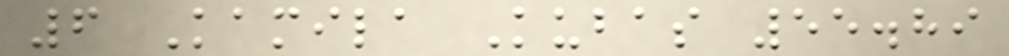6 Kamila Kubas 55.89
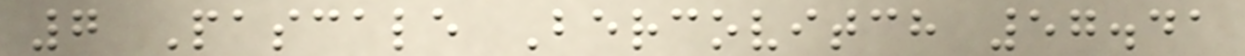7 Pascale Bercovitch 57.41
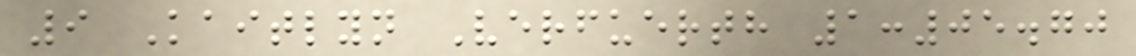9 Kaitlyn Verfuerth 1:05.70
